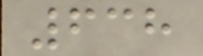638
